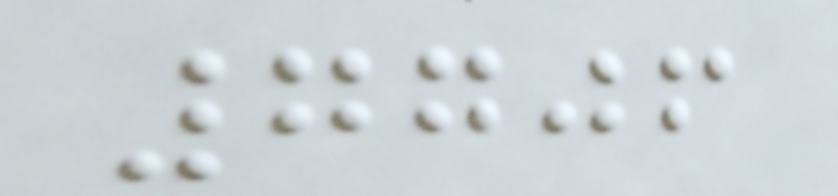7706
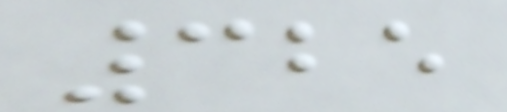325
